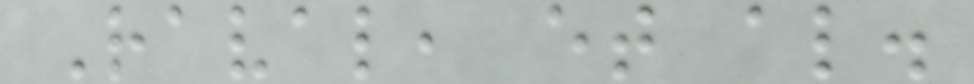Raval, et al.
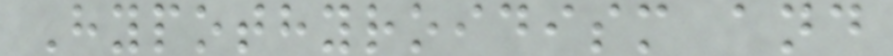Hypothyroidism and
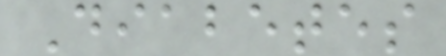Diabetes
